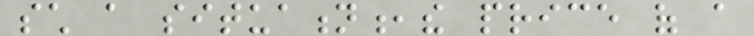such a situation,the price of a
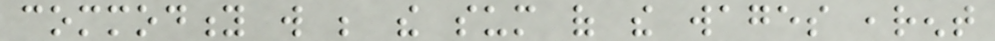commodity will be the sum of the wages ,rent
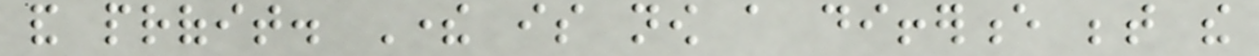and profit. There is now a difference between the
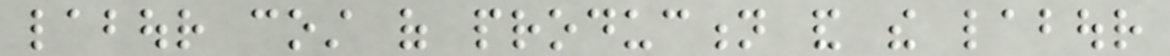labour cost of production and the labour
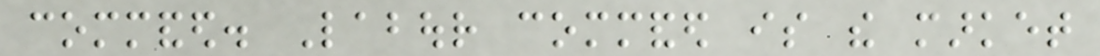commanded. Labour commanded is the market
